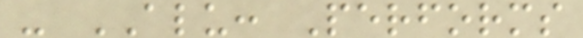- ALU: Performs
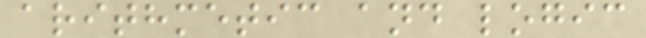arithmetic and logic
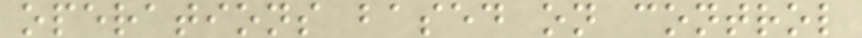operations based on control
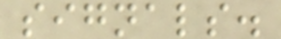signals.
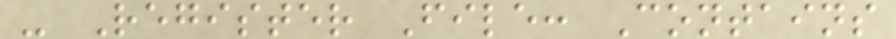- Register File: Contains
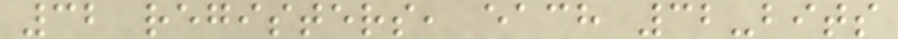32 registers, each 32-bits
